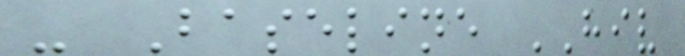- Baseline HIV
